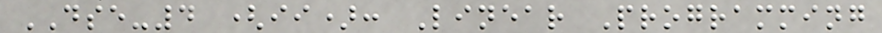DSE-4 (ii): Linear Programming
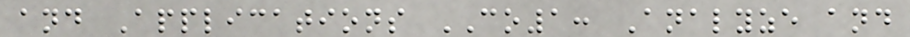and Applications CO1: Analyze and
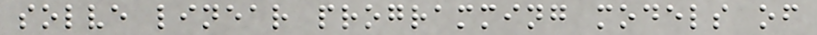solve linear programming models of
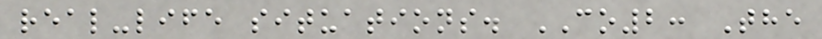real-life situations. CO2: The
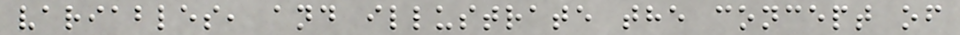variables, and illustrate the concept of
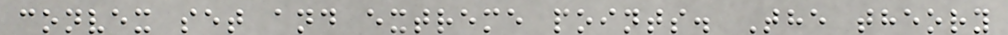convex set and extreme points. The theory
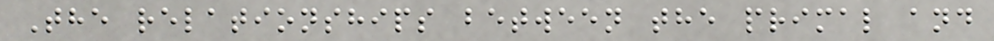The relationships between the primal and
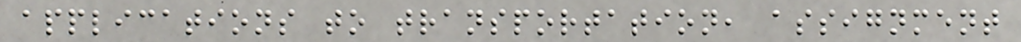applications to transportation, assignment
